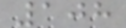108
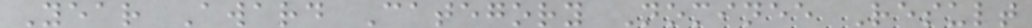Year Award Category Nominee Result
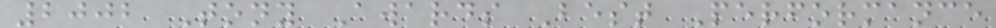2002 Tony Awards Best Performance
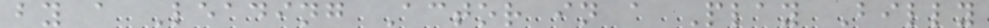by a Leading Actor in a Play Billy
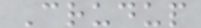Crudup
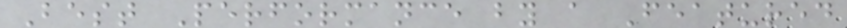Best Performance by a Featured
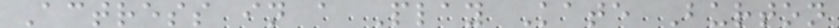Actress in a Play Kate Burton
